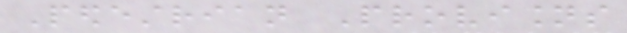Pedestrian Provisions
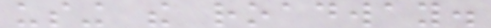using the roadway.
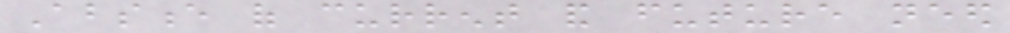Absence of current and future need
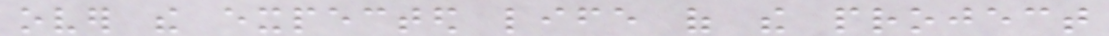over the expected life of the project
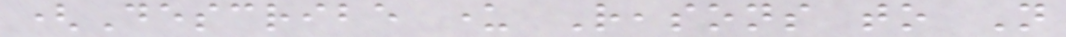(Describe under Reasons to Not
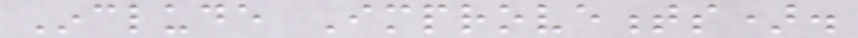Include Improvements).
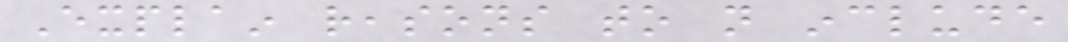Explain reasons to not include
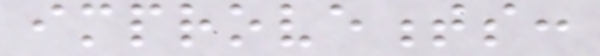improvements:
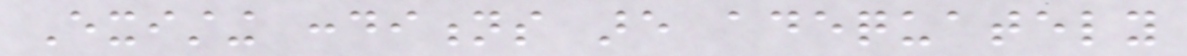Existing conditions are adequately
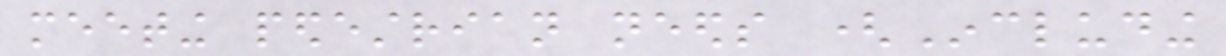meeting pedestrian needs (Including
